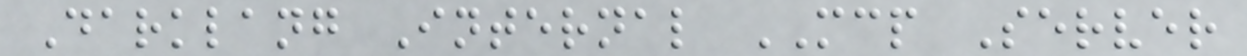Darklang Internal MCP Server
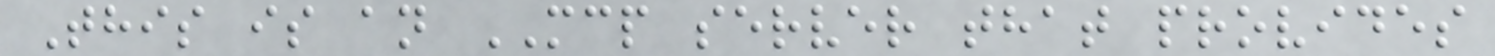This is an MCP server that provides
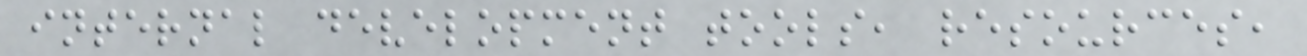internal development tools, resources,
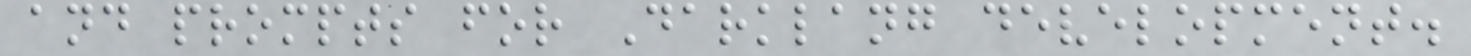and prompts for Darklang development.
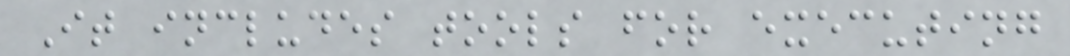It includes tools for executing
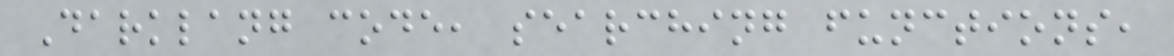Darklang code, searching functions,
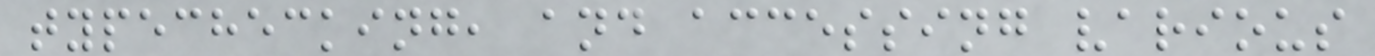typechecking, and accessing various
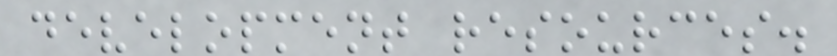development resources.
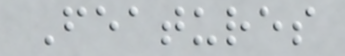Features
